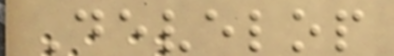Develop
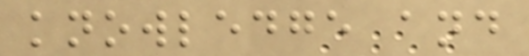knowledge and
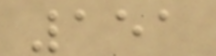151
